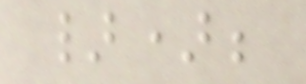});
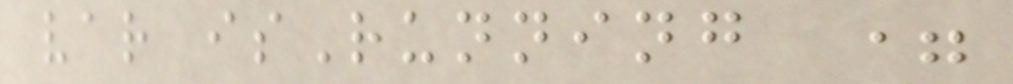var isRunning =
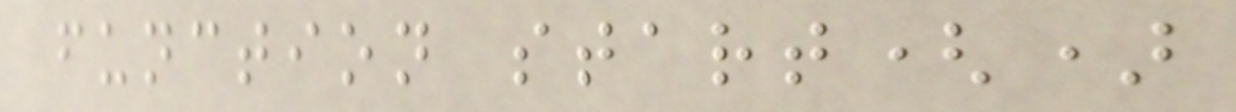function start()
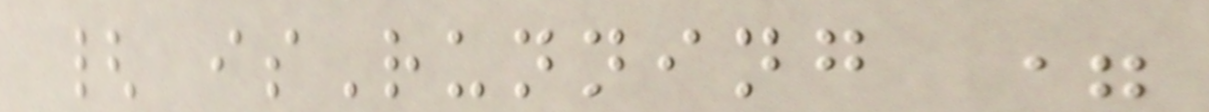{ isRunning =
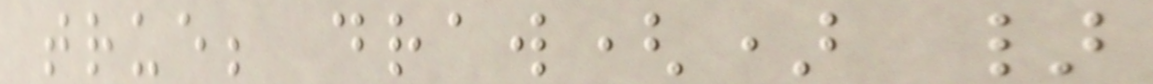true; draw() }
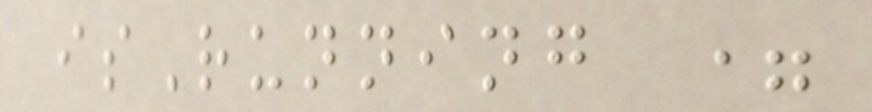isRunning =
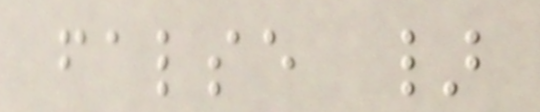false }
